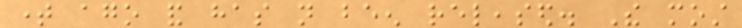time ago and has not been released. The most
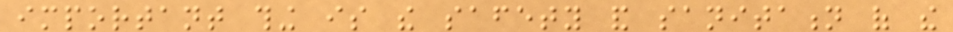important thing is the safety and sanitation of the
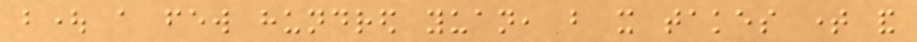bought a few hundred yuan, but it takes time and
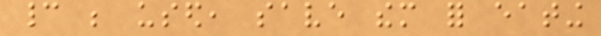cannot be used, save them for eating
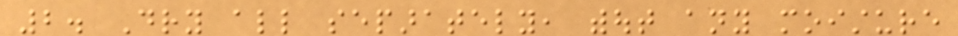2. Dry all separately, without any moisture
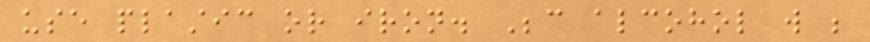use plastic or iron. Because alcohol will be
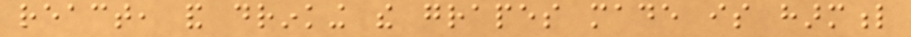react, and drinking the grapes made is harmful
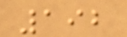192
